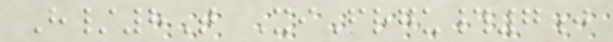H/8T XiFrgu#7j
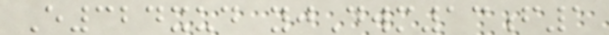E324xud yjDwm13f1
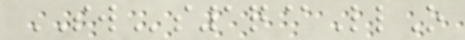SWs1q@LlO
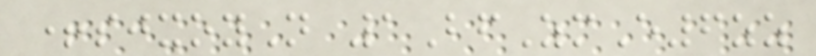+sjxoyN 1BfZmE6zz
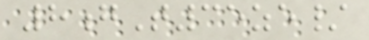8gT35ze/
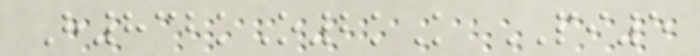H832kO2kK PI5
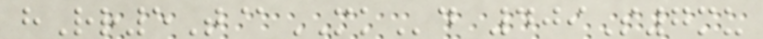hRr5T@MKd 409S7mu
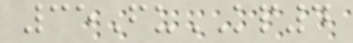35FuKP4
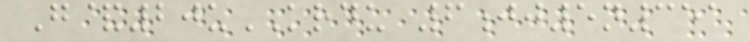G&20uKRDU 6jj5n351
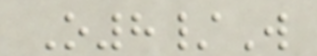O8/W
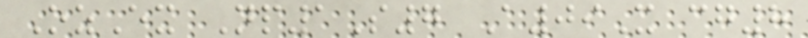OzEx Np1S7 A09X cg8
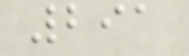291
